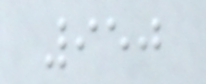950
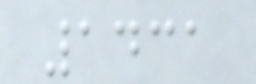1431
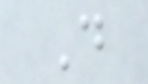D
